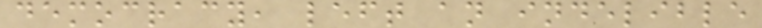democracy, left an indelible
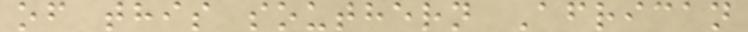of this southern African
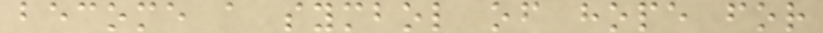become a symbol of hope for
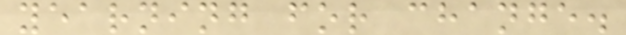yearning for change.
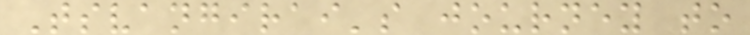Tsvangirai's journey to
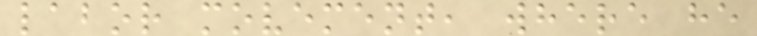labor movement, where he
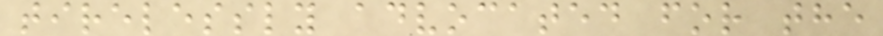tirelessly advocated for the
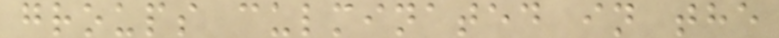groups culminated in the
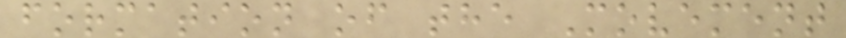formation of the Movement
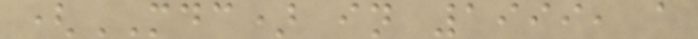(MDC) in 1999, a
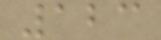123
